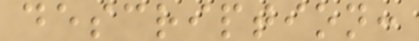description:
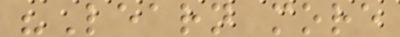"Learn more
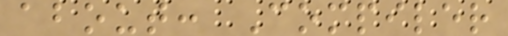about: Compiler
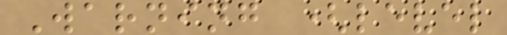Warning (level
